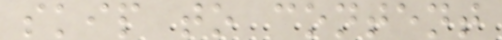skip to content
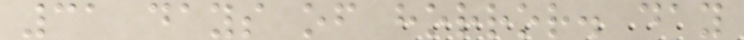31 days of horror. day
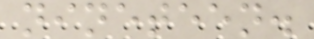nineteen.
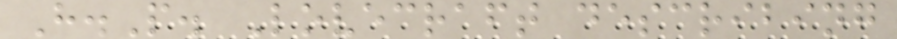H.P. Lovecraft describing
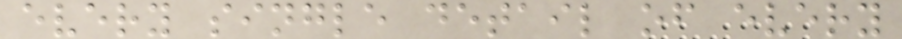every single detail of every
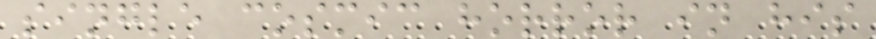single cosmic horror in his
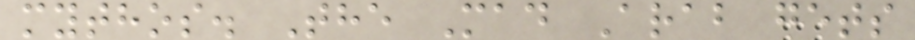mythos. The Mad Arab gets
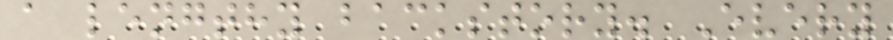a lengthy backstory. Every
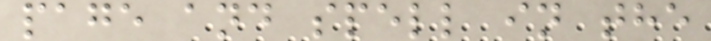page and spell in the
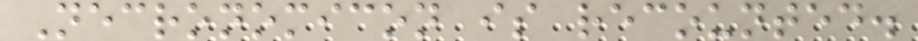Necronomicon is recounted.
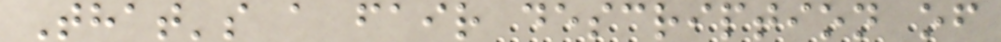That's a fair description of
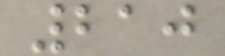210
